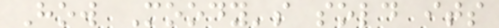How Moody's sold its
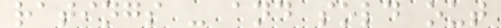ratings - and sold out
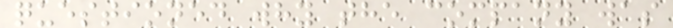questioned why the company was
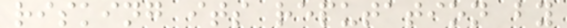risking its reputation by
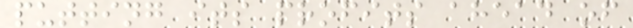putting its profits ahead of
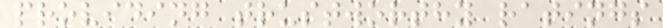providing trustworthy ratings
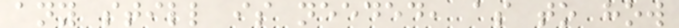any still is needed, as to how
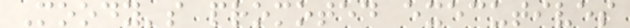Moody's promoted executives
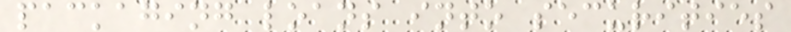packaging loans into securities
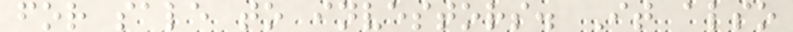for sale to investors. It also
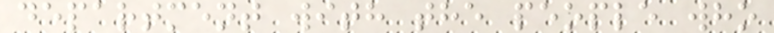department with the people who
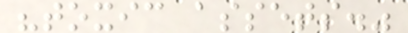"toxic assets."
